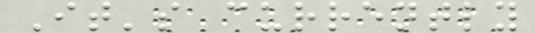It's currently
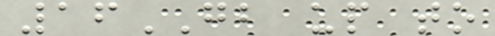16GB up to
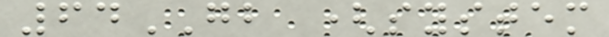64GB (system
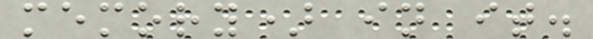memory) in it.
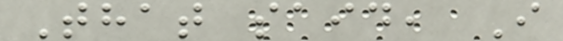That said, I
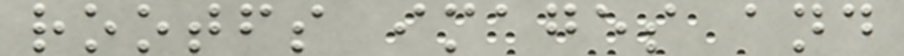rootfs images and
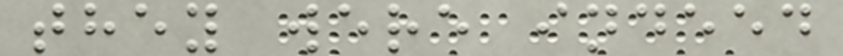they were indeed
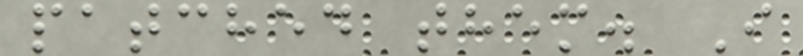patched them. I
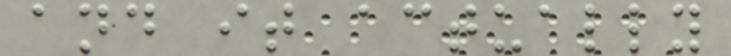and it actually
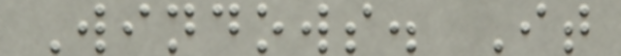Windows. It
